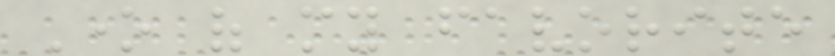One of my favorite
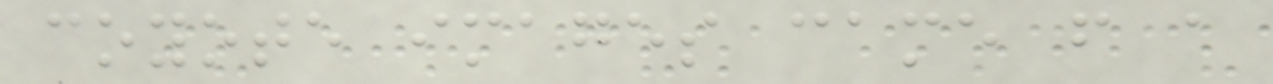coyote images came from a
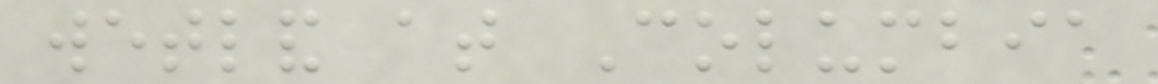wetland at Columbia
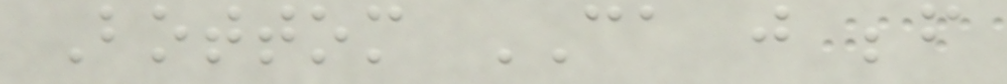Bottom CA just before
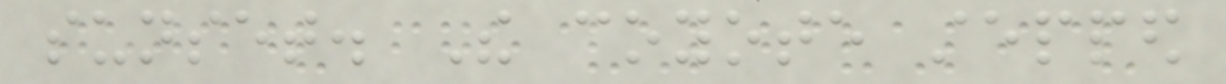sunset. The coyote stepped
